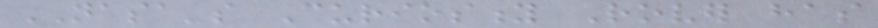NASA's Curiosity Rover has
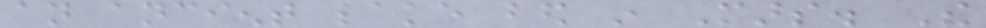an ancient lake bed in Mars. The
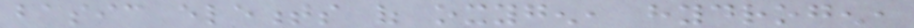basic elements of oxygen, hydrogen,
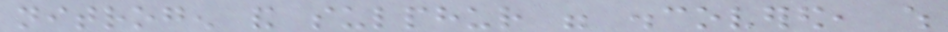nitrogen and sulphur were discovered, which
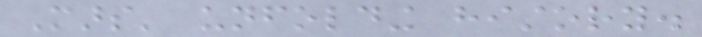Mars' unfolding history.
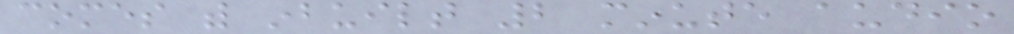comes with inbuilt 2 minute audio
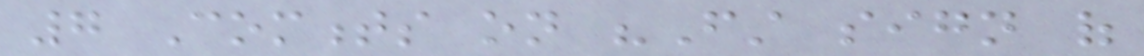7 Comments on "First sign of
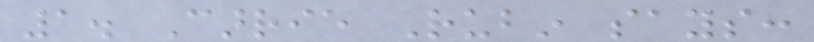1. Carrie Rubin says:
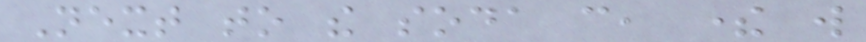Next to the soda can, there will
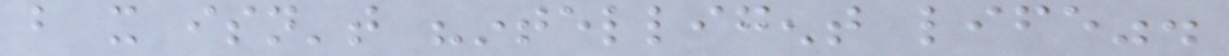but it isn't "intelligent life".
